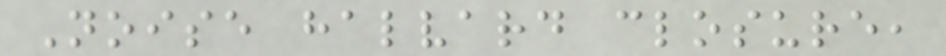Noise halvard closure,
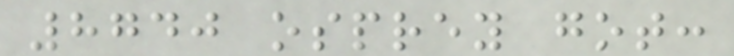8740 osprey got:
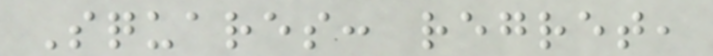Squares: regret,
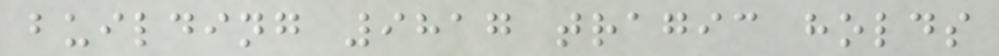building 9817 tragic holds
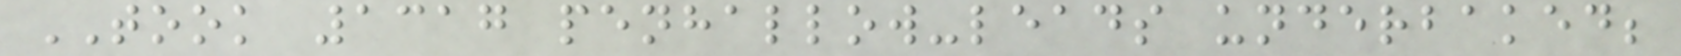TOOK 1317 penhallow-leads underbaked;
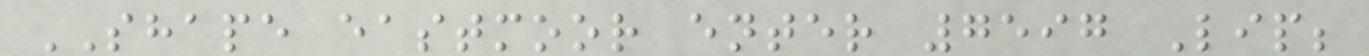SHAPE eastmoor enter 7597 Lip;
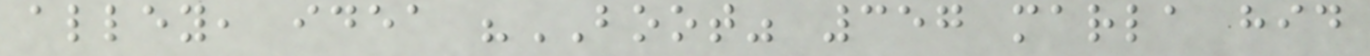alley, idea "BOOT" 357 marla hid
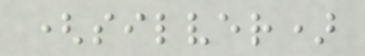(silver)
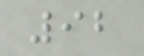92
